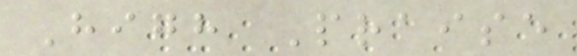High Praise
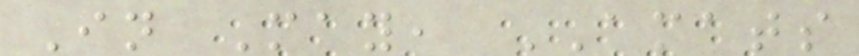In May, AMATS
